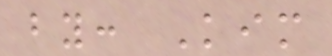by: Kim
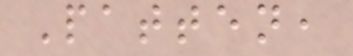Patten,
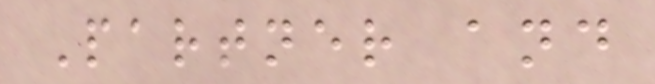Partner and
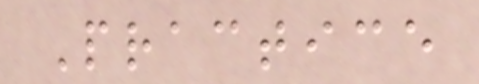Practice
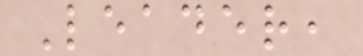Leader,
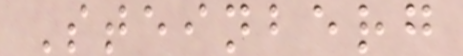Steinberg
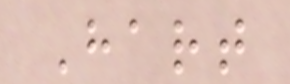Hart
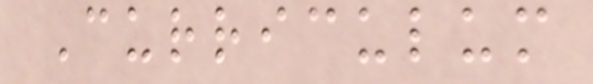Curriculum
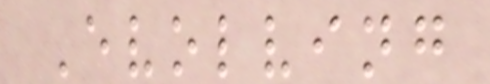Evolving
